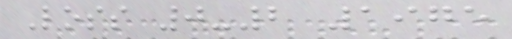Loss 0-2 1975
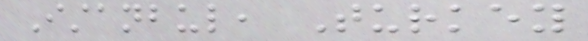Istanbul, Turkey
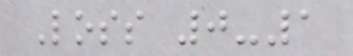Loss 0-1
